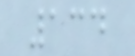134
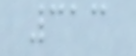313
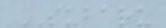SUBARU
